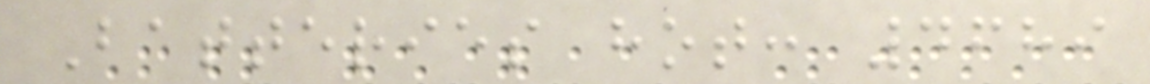Batteries hot: 4689
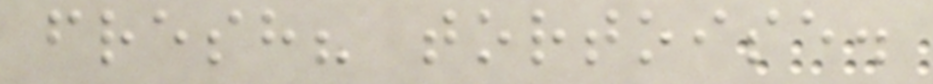fresh? tortoise.
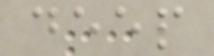deep
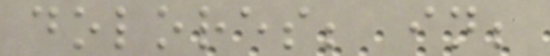dolores; in;
